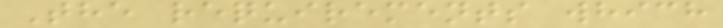The requirements which
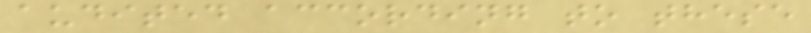audited according to these
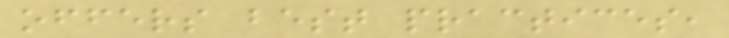offers best practices,
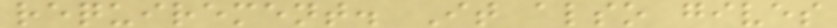requirement. It also gives
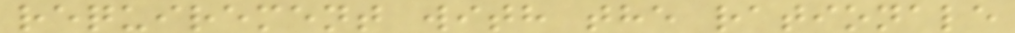requirement with the rationale
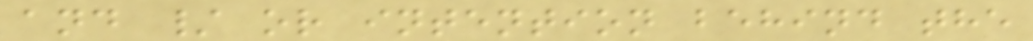and / or intention behind the
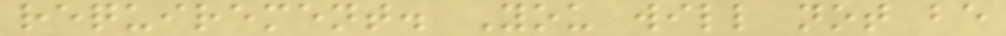requirement. You will not be
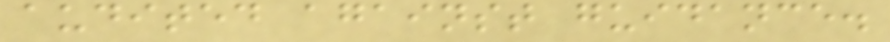audited against guidance.
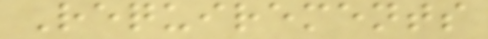Requirements
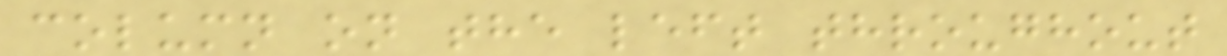column on the left throughout
